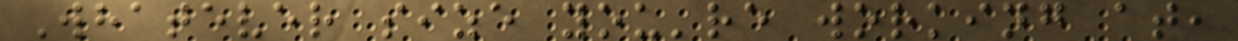Whatever size you're working at,
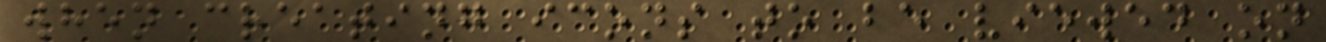when creating icons to be viewed on
